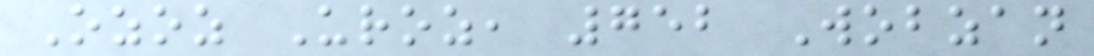Ozoz Uroz, 752 Wobzan
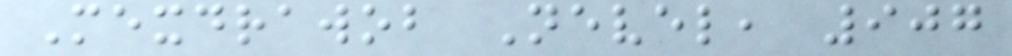Mexdrawob Nevel, 907
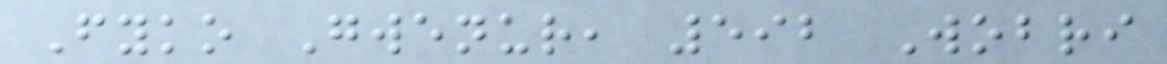Fyko Gwenur, 592 Wobri
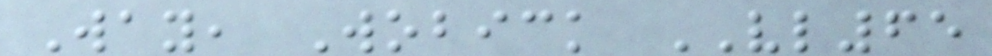Way, Wobick VL65
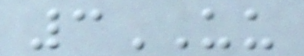3UU
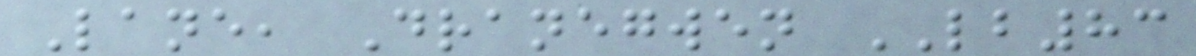Lane, Dranegwen LB83
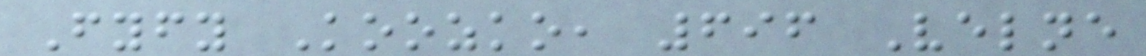Fyfy Koozko, 696 Velne
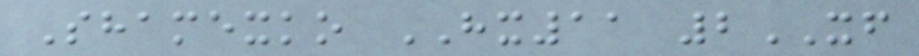Shamexko HX11 2XF
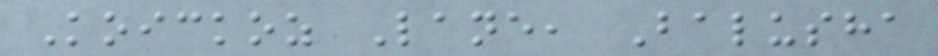Koickoz Lane, Balusha
